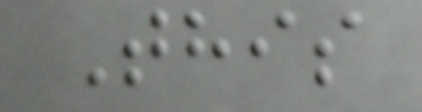This
